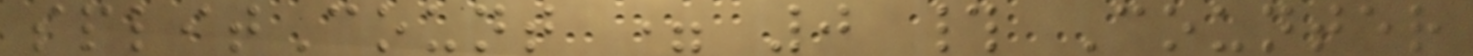splitCount = 0 # Counter
